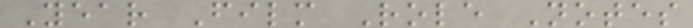Year Film Role Notes
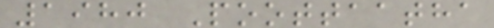1980 Poottaatha
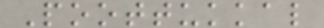Poottukkal
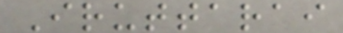Iruttarai
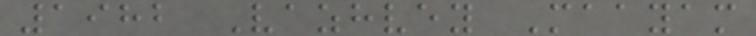1982 Vazhvey Maayam
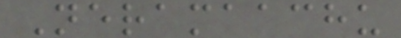Neramaachu
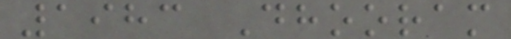1983 Dhooram
